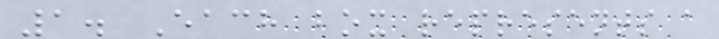1. Each box represents a
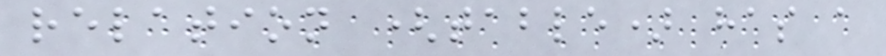relation (table) has a
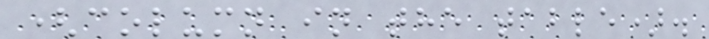(column in the table).
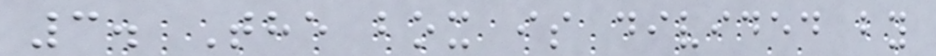3. The box is divided by
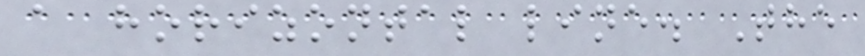a horizontal line. The
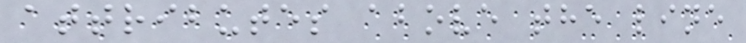attributes above the line
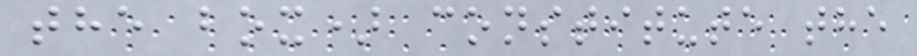the box) constitute the
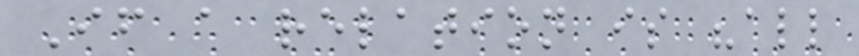If a relation is "all
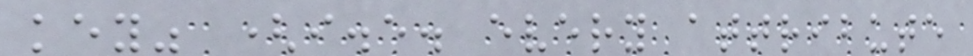key" (i.e. every attribute
